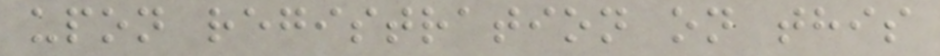upon registration on this
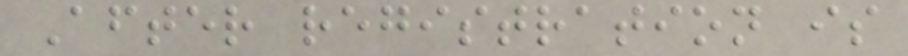After registration is
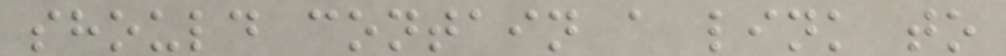should contain a link to
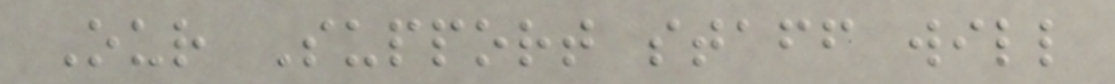Our Support staff will
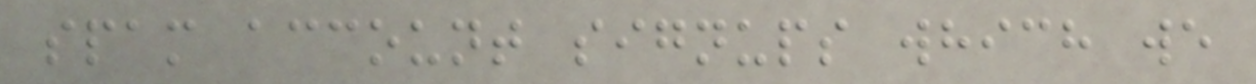spam account signups which we
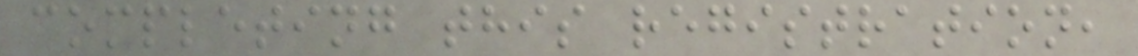completing this registration,
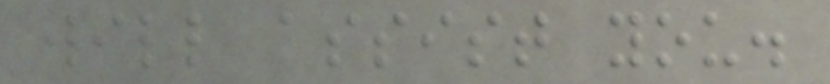will assist you.
